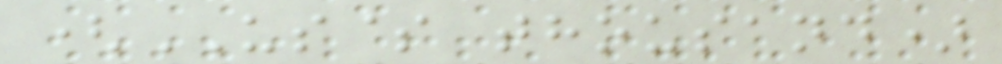(US$ thousand)
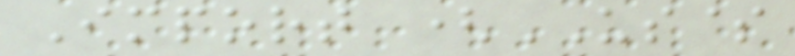Import (US$
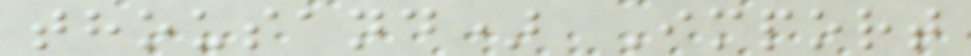thousand) Import
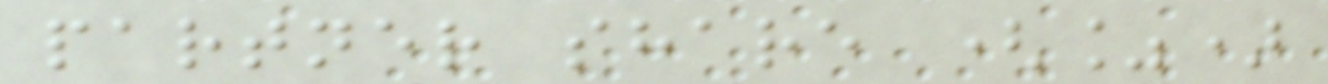partner share (%)
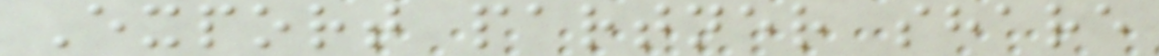Export partner share
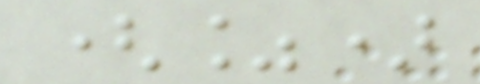(%)
